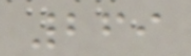269
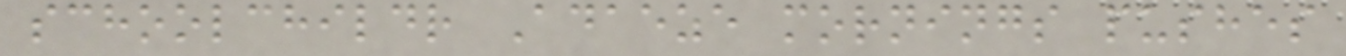schoolchildr Adaeze mornings pushes
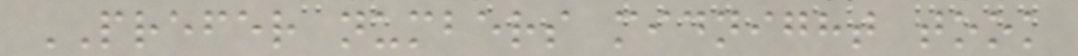PREFER numbers midnight took
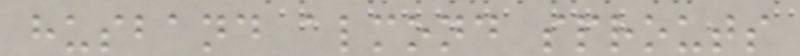husband almond sprouts
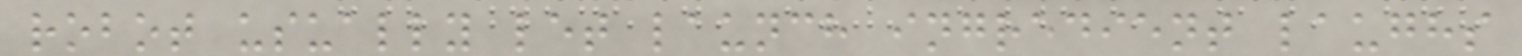robot usually let launch ingredient laughs
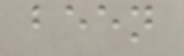been
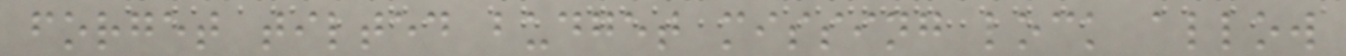forget tilted budget missing lock allow
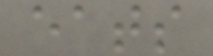eats
